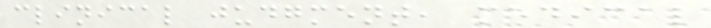clinical judgment, medical
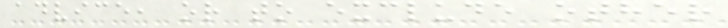advice, or to exclude other
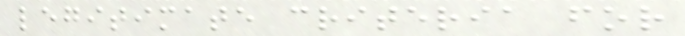legitimate criteria for
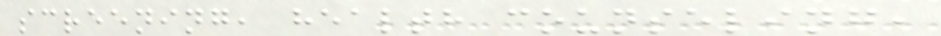screening, health counseling,
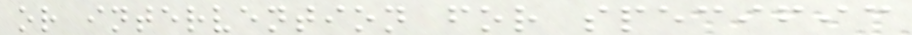or intervention for specific
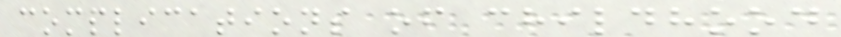complications of childhood
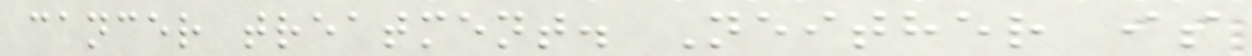cancer treatment. Neither is
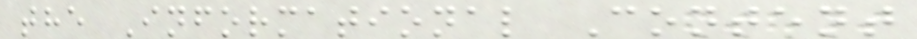the Informational Content
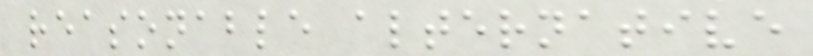reasonable alternative
